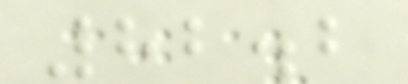82.2
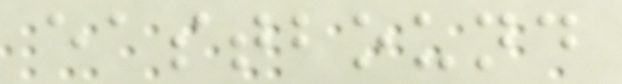eastbound
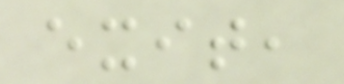exit,
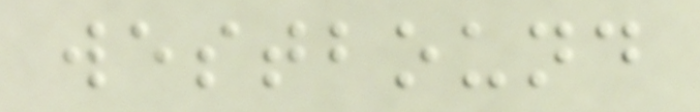westbound
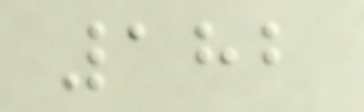182
